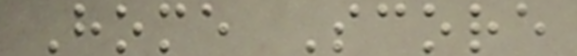Home Score
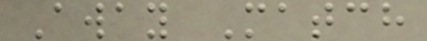Away Match
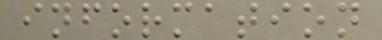information
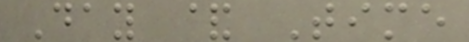Day & Time
